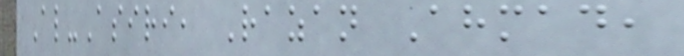Al-Asiri, Razan Ahmad,
